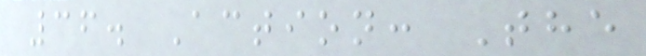36. Action: The
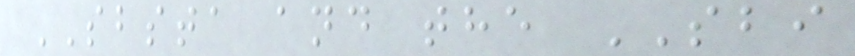SBSTA and the SBI
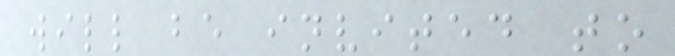will be invited to
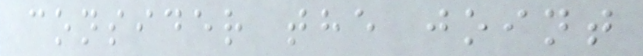consider the joint
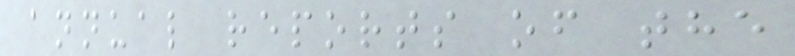annual reports of the
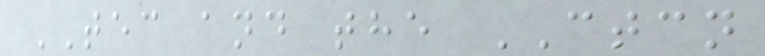TEC and the CTCN
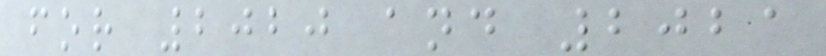for 2020 and 2021
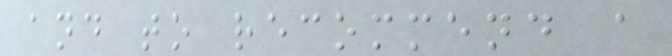and to recommend a
